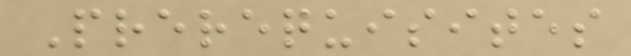Prerequisites
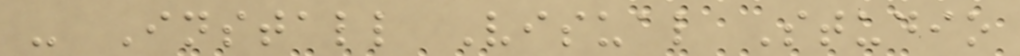- Install Visual Studio
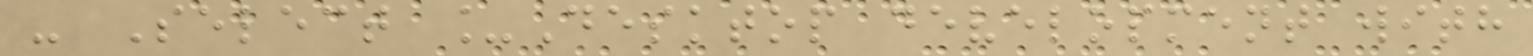- Select _Desktop development with
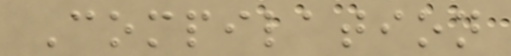Compilation
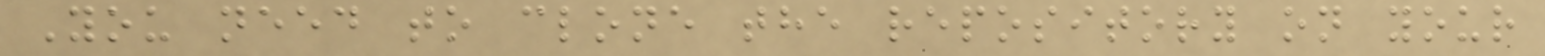You need to clone the repository on your
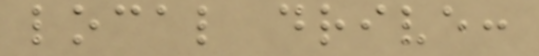local drive:
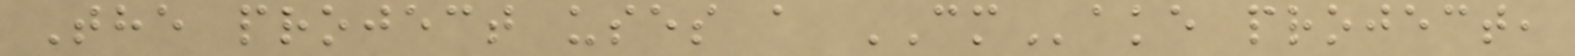The project uses a CMake project,
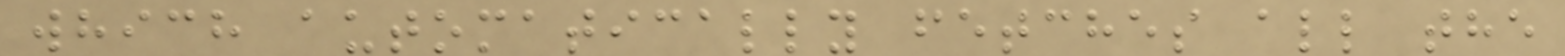which automatically fetches all the
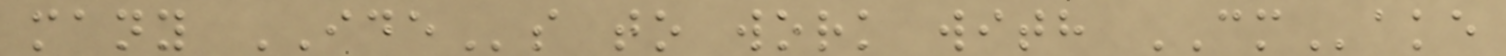many IDEs to work with CMake
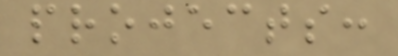projects:
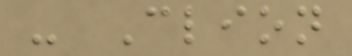- Clion
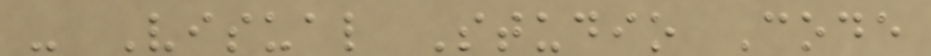- Visual Studio Code
